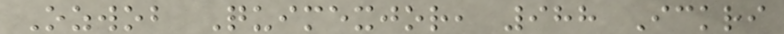Ozwob Quimexjor, 988 Ickri
